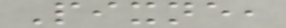Pixne,
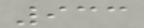933
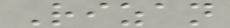Rizan
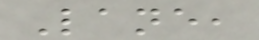Lane,
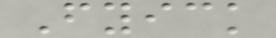Fyick
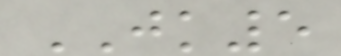JK5
